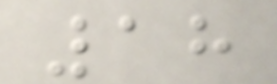18
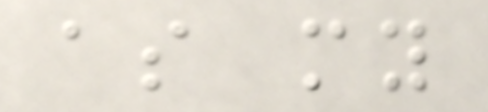as my
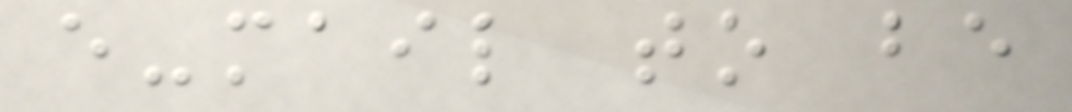e-mail to be
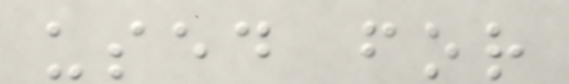used for
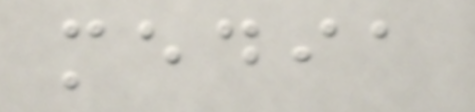media
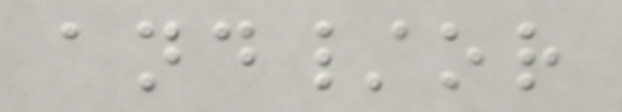and/or
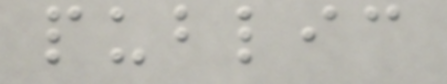public
